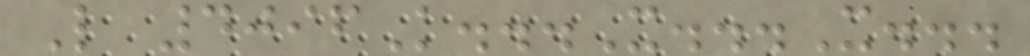L 4096K...X...X...
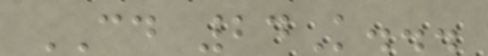CD 24K...
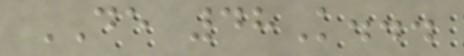DE 48K...
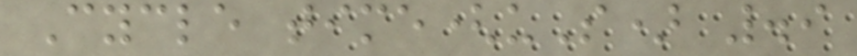Cycle time(uS) .9
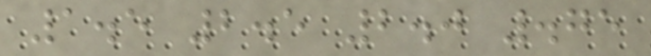1.5 2.5 2.0 .75
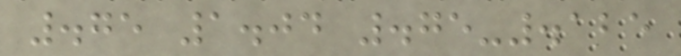.75 1.04 .75-.125
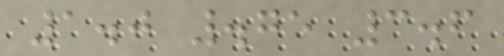1.0 .75 3.6
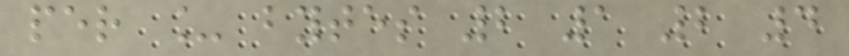per _ bytes 2 1 2 4
